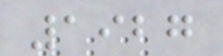1927
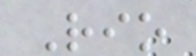Rio
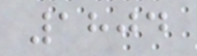1804
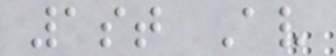1st Av
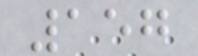157
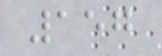157
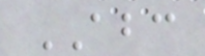ABC
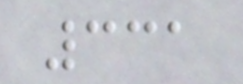331
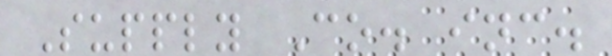Supply Co. inc.
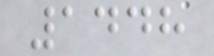1448
